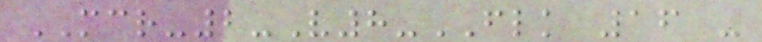MCR-2-V8-FLK 16 -
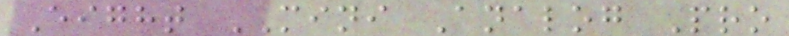Eight MINI Analog Pro
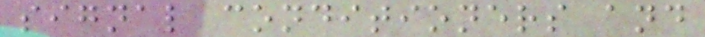signal conditioners and
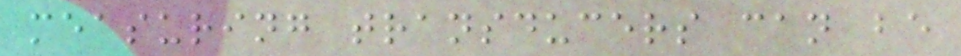measuring transducers can be
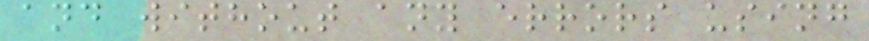and without any errors using
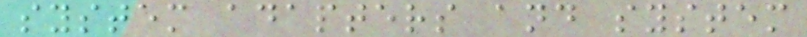system adapters and system
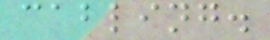cabling.
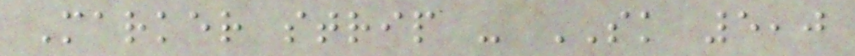Marker strip - SK 5,0
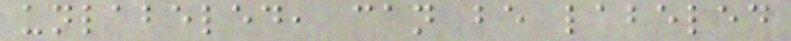unlabeled, can be labeled
